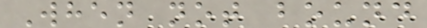When not bound
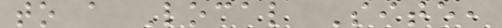to a Local Site,
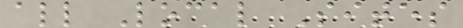all Local Sites
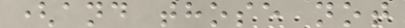(and those not
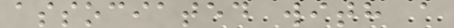associated with a
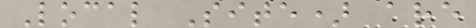Local Site) are
